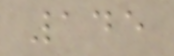145
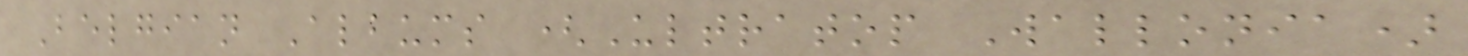Belgian Albums (Ultratop Wallonia)
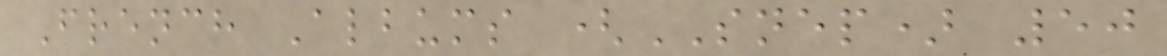French Albums (SNEP) 50
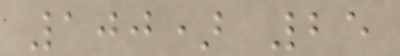100) 25
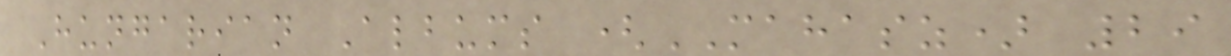Hungarian Albums (MAHASZ) 29
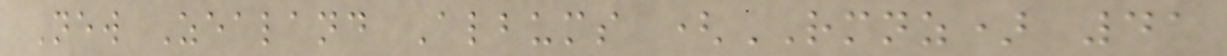New Zealand Albums (RMNZ) 41
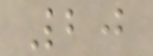20
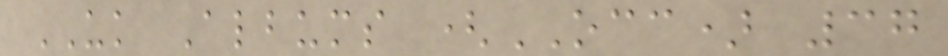UK Albums (OCC) 37
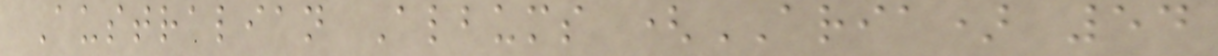Australian Albums (ARIA) 54
